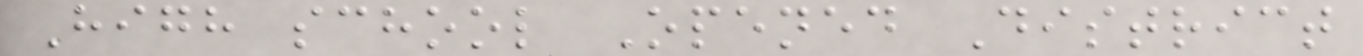High school Opened District
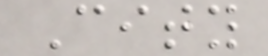City
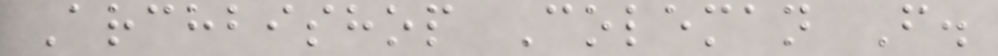Archbishop Coleman F.
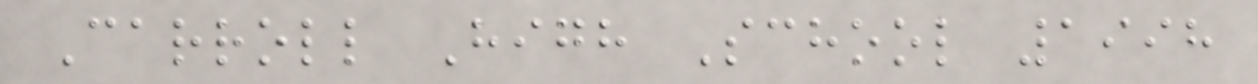Carroll High School 1998
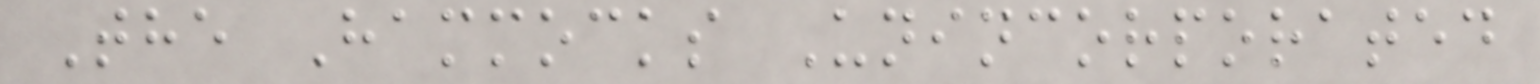The Hammocks Unincorporated
